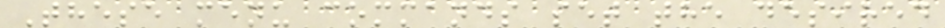These menu commands set the desired
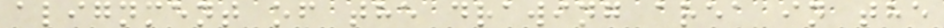alignment of the drawing area in the
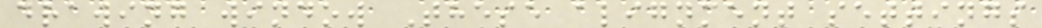drawing window These alignment settings
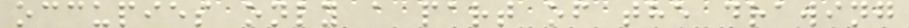occupies only a part of the drawing
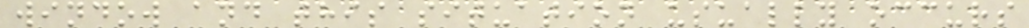window and this situation usually occurs
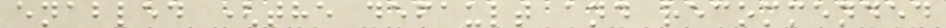enabled (the default and recommended
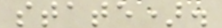state).
